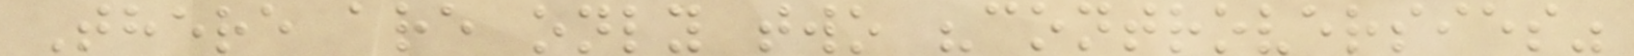There are only two "controversies"
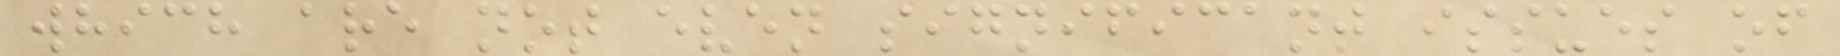which are not even significant issues of
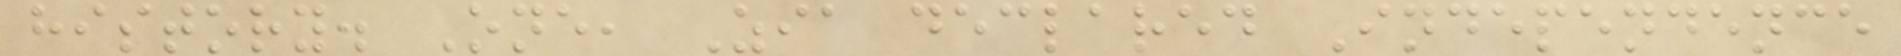history. One, Zia declared Independence
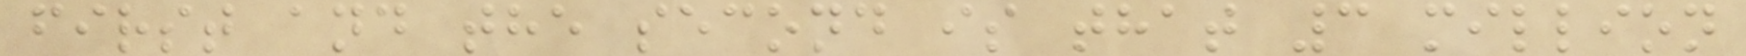first and the second is that 3 million
